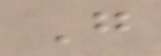G
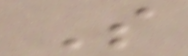S
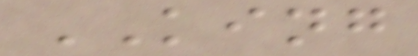KING
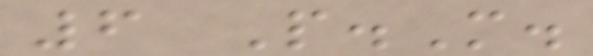6 P.M.
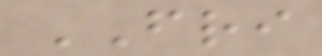FRI
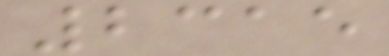2315
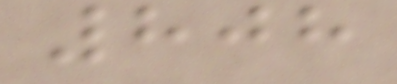808
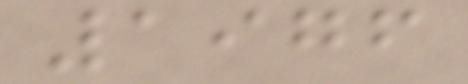1976
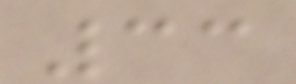33
